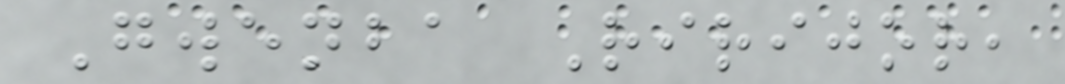Gwenba Ririjor,
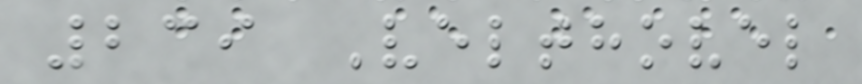239 Velthovel
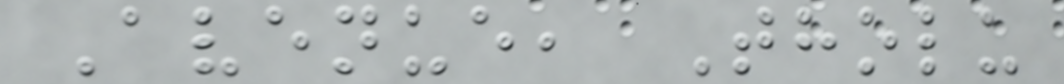Avenue, Tholu
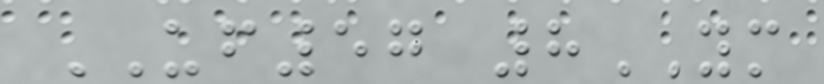UF57 8YM
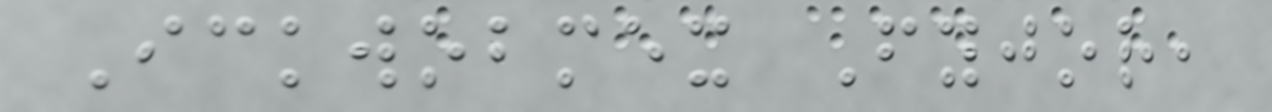Ickwobmex Fyjor,
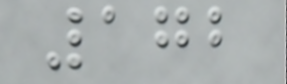172
